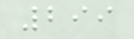299
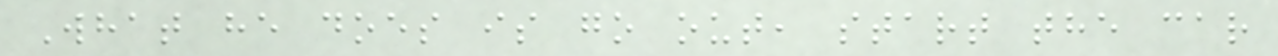What he does is go out, start the car
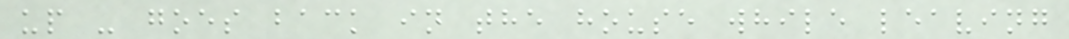up - goes back in the house while leaving
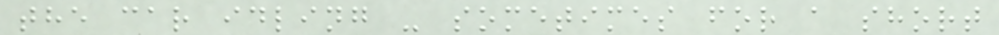the car idling - sometimes for a short
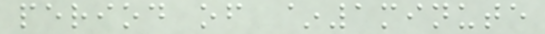period of ~1minute
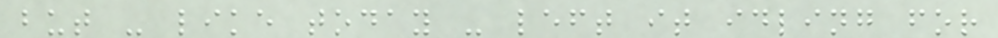but - like today - left it idling for
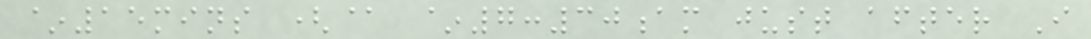~15mins (@ ~7:30am just after I
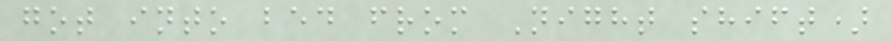got into bed from Night shift)
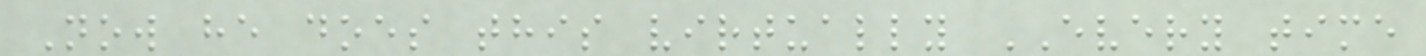Now he does this virtually EVERY time
